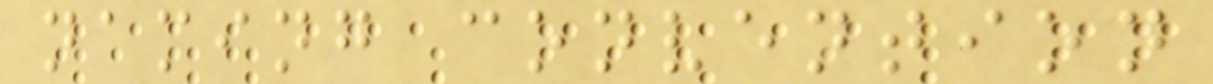naming convention
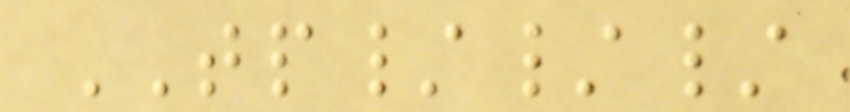TP///
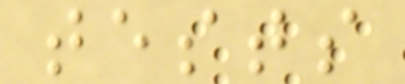tests
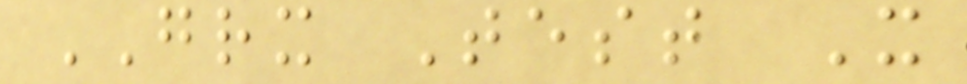GRX Test X
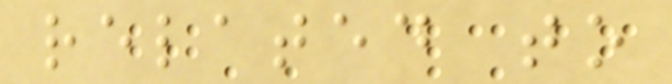related to
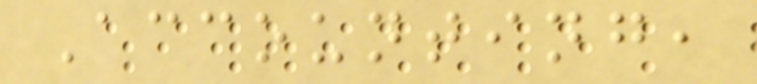Accounting,
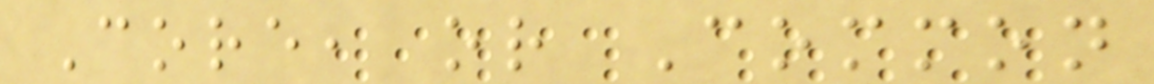Core, or Common
